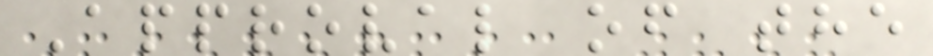Approval of the
